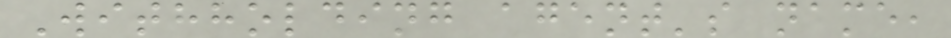Withholding agent's name,
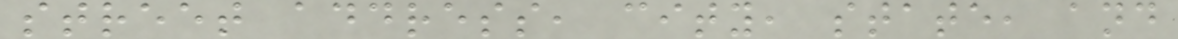street address, city, state, and
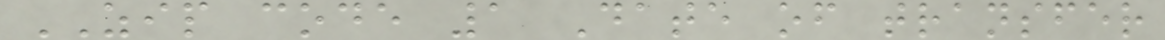ZIP code 1 Date of transfer
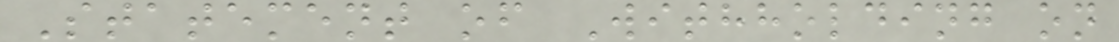Statement of Withholding on
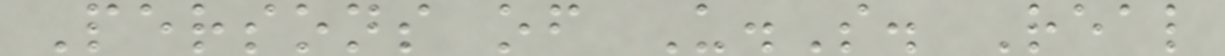Persons of U.S. Real
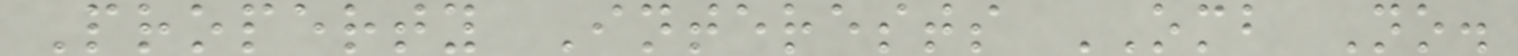Property Interests OMB No.
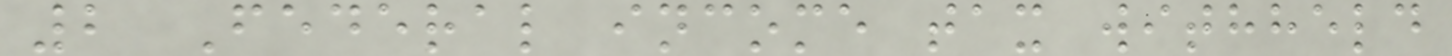2 Federal income tax withheld
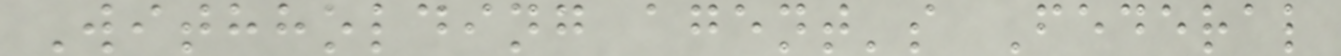Withholding agent's Federal
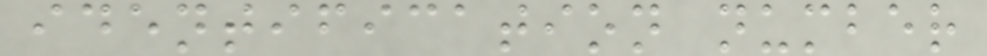identification number
